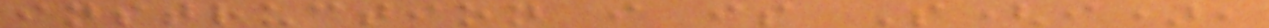instruction i is S(i),
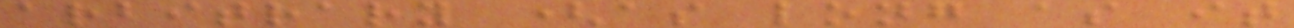arbitrary (as long as it
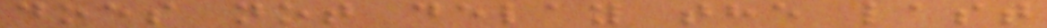does not delay the last
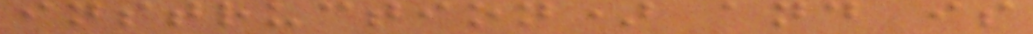instruction) and is
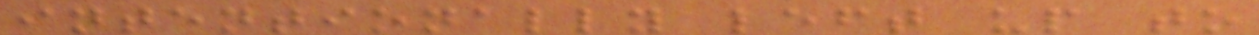intentionally left up to
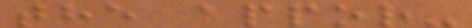the appor-
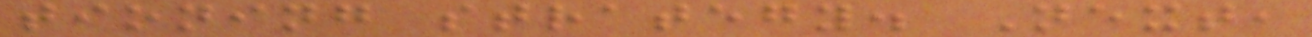tioning strategy. Next,
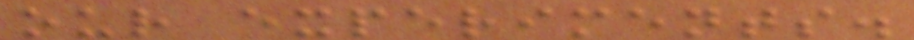our experiments.
